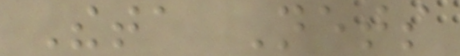Theta Nets
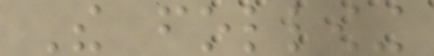The following
